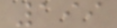199
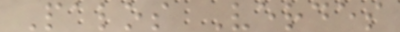Palos Verdes
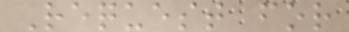Request for
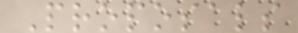Proposals
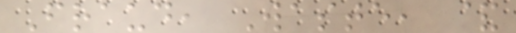Fraud, Waste, &
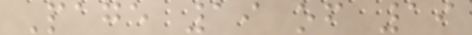Page 19 of 19
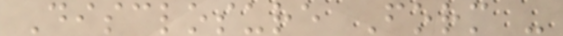Disclosure Form -
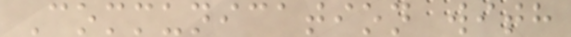Communication with
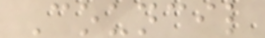Council
